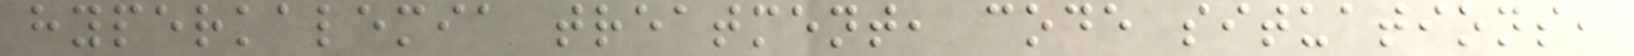hyperkalemia treatment, code situations,
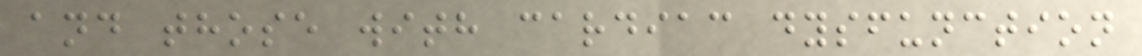and those with cardiac dysfunction
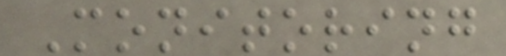Monitoring
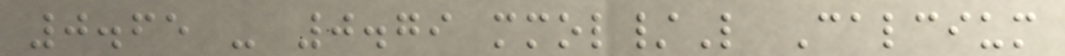0.65 - 0.79 mmol/L Calcium
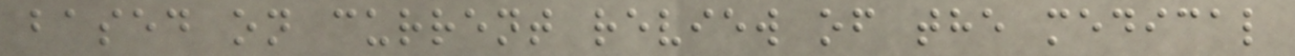based on current review of the medical
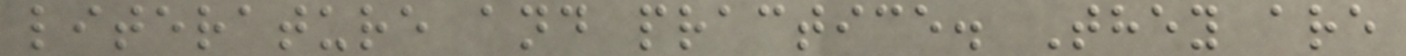literature and practice. They are
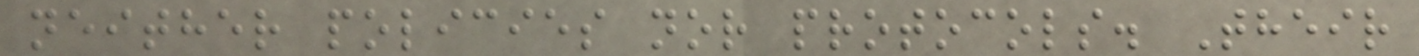neither policies nor protocols. Their
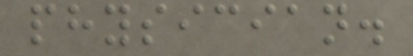physician.
